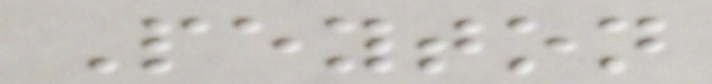Peyton
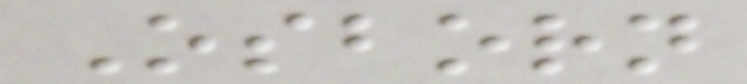Osborn
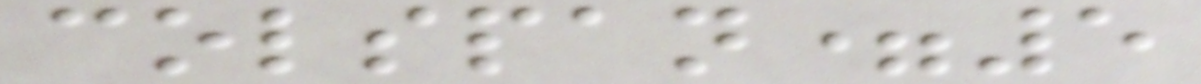colspan=5
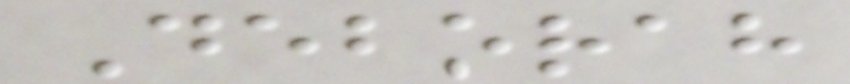Deborah
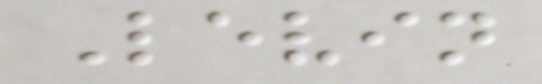Levin
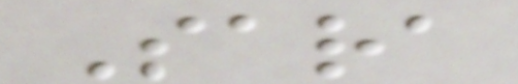Sara
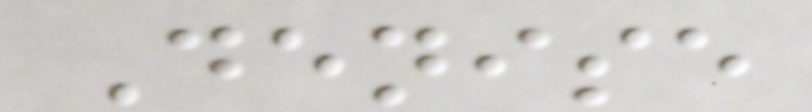Denise
